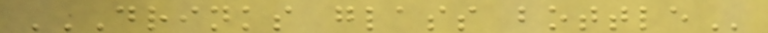DRINKS GLASS BOTTLE
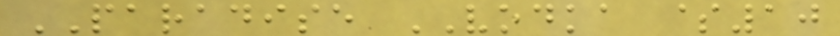PARADISE VODKA $10
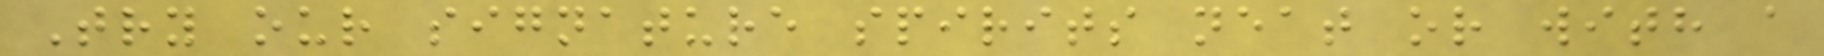Try our signature spirits neat or with a
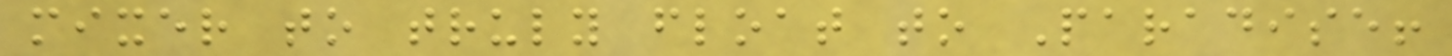mixer to truly float to Paradise!
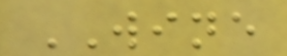WINE
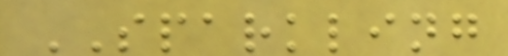SPARKLING
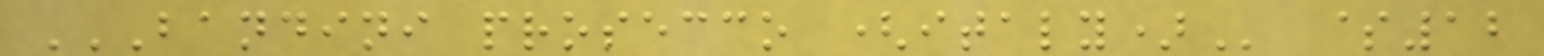BANDINI PROSECCO (ITALY) $12
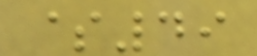$49
